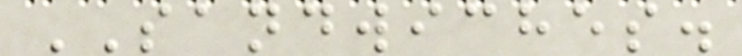SANDWICHES.
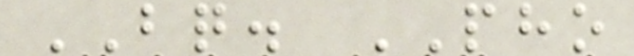BQ. PHO
